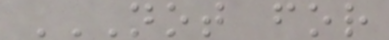NOT FOR
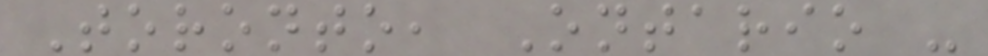Toronto, Ontario -
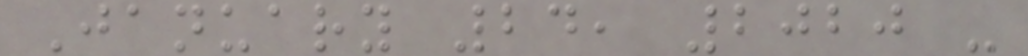January 24, 2020 -
